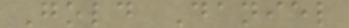Gold Daniel
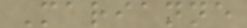Marianne
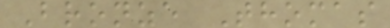Bronze Thomas
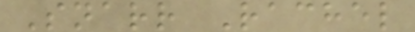Snarr Rachel
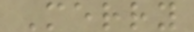Merry
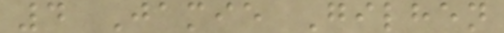4 Jamie Gilhen
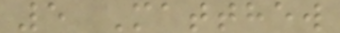5 Matthew
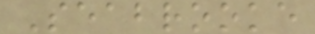Seabrooke
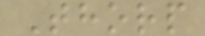Thorp
